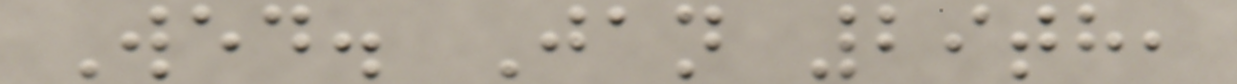Wed. Jan 29th,
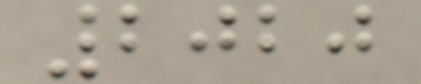2020
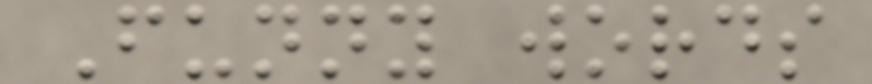Funny words
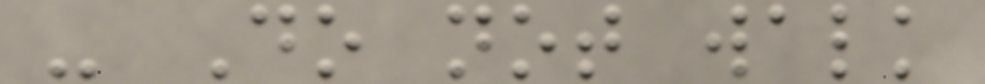- Do not walk
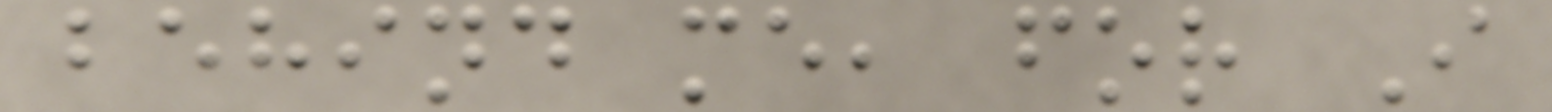behind me, for I
